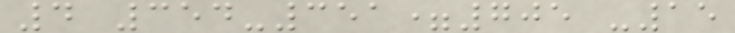4 354-351=705 -15
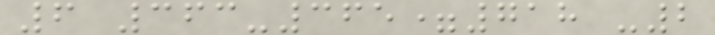6 363-365=718 -2
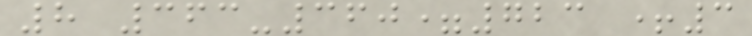8 363-360=723 +3
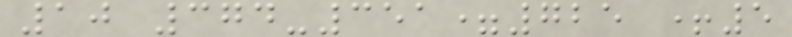10 374-351=725 +5
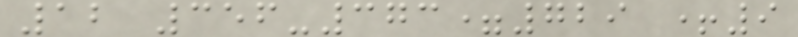12 356-373=729 +9
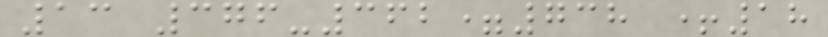13 376-362=738 +18
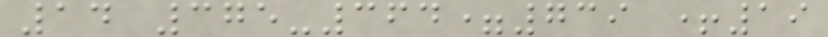14 375-364=739 +19
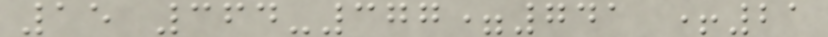15 364-377=741 +21
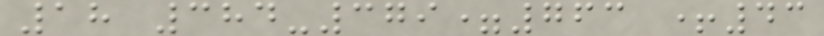18 384-379=763 +43
